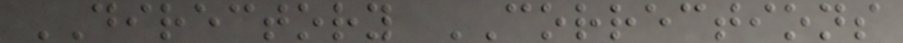DIRECTORY CORRECTIONS
